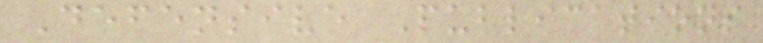Defensive Publications
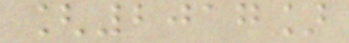[2017]
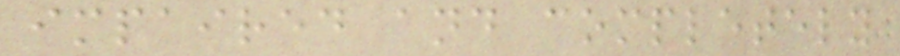impaired and completely
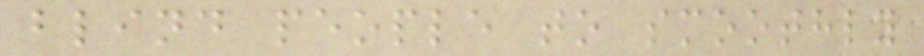blind people to smoothly
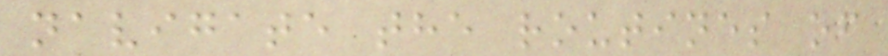navigate the routines of
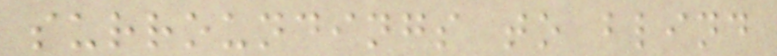surroundings to blind
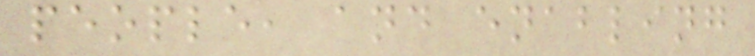people, and enabling
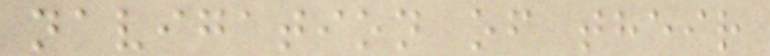navigation of their
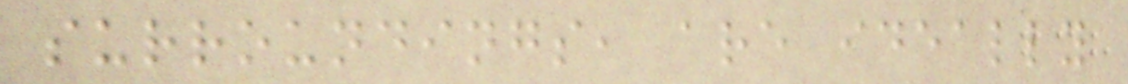surroundings, are ideally
